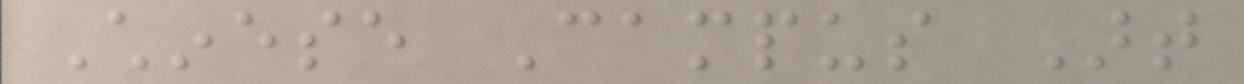Chinese Campus Art
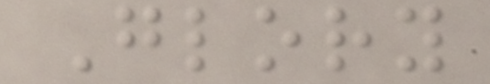Glory
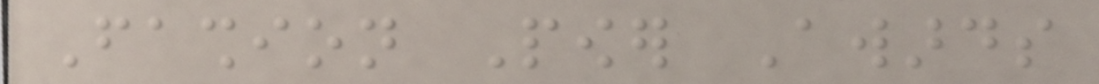Fashion Power Awards
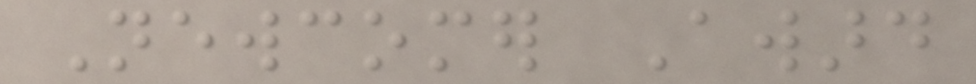Newcomer Award
